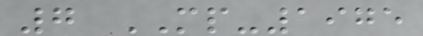7 MP-1975
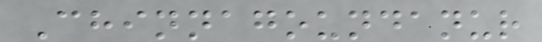Chinnagoundanur
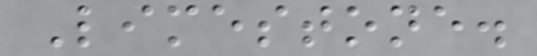Limestone.
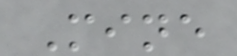Mine
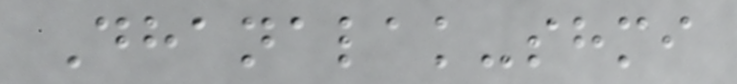Dhanalak-shmi
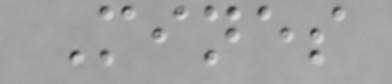Mines
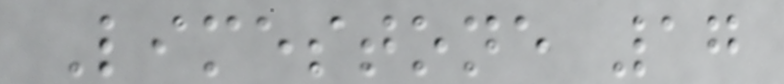Limestone 17
